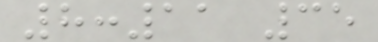8:11 35
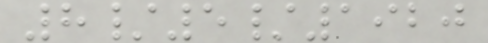8/5/1920
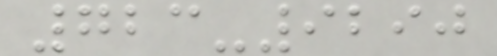723-9290
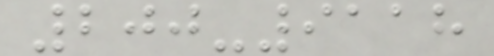200-9118
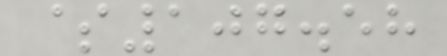$107.58
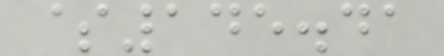$145.41
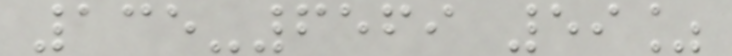135-6569 59%
